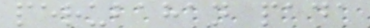perubahan pada
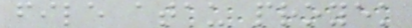file atau proyek
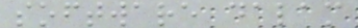software dalam
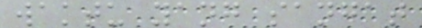waktu yang sangat
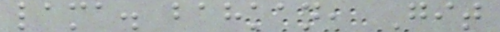lama. bahkan, Git
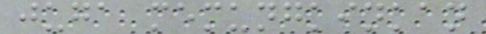juga memungkinkan
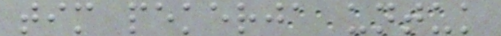tim pekerja untuk
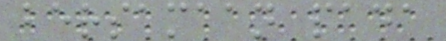bersamaan pada
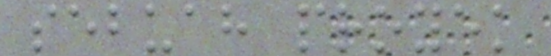sebuah proyek
